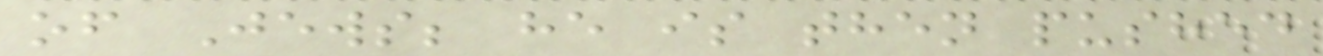of Jews; he is then pushed
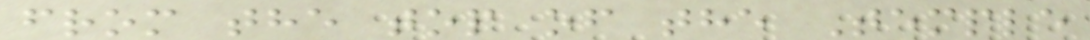from the top of the Temple
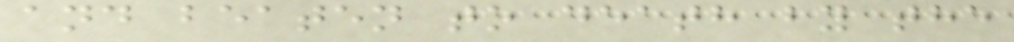and beaten to death by the
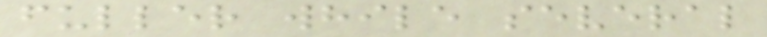fuller while several
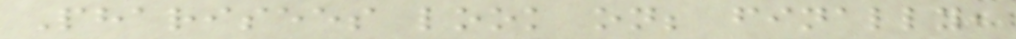Pharisees look on; finally,
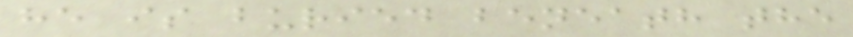he is buried beneath the
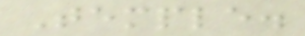Temple.
